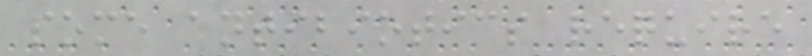some antibiotics require
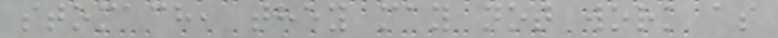stomach, they may not work as
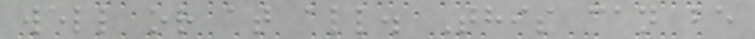well or at all. This can be
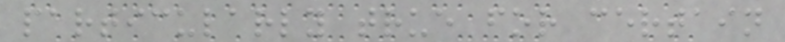particularly true for certain
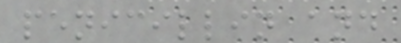penicillin and
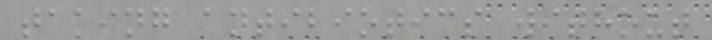taking antibiotics without
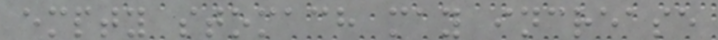empty stomach may increase
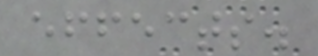effects.
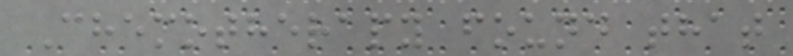Chemotherapy found that
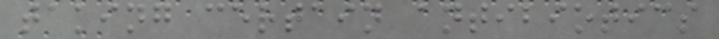taking certain antibiotics
